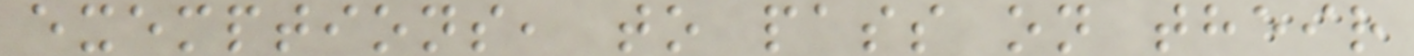exemptions, to pass on their
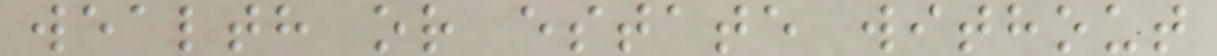wealth or estate without
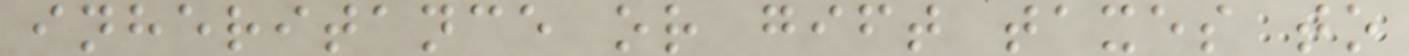inheritance or gift taxes to
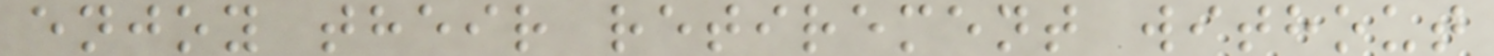enjoy their retirement without
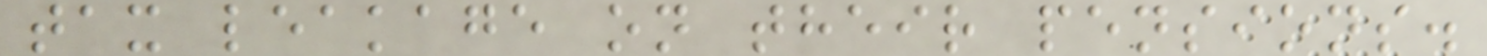tax leakage on their pensions.
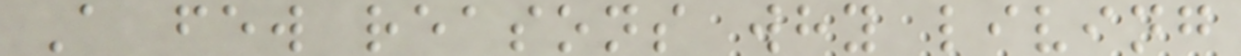A few reasons why living
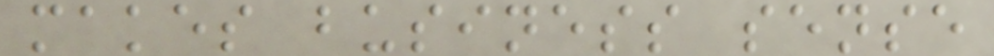makes business sense
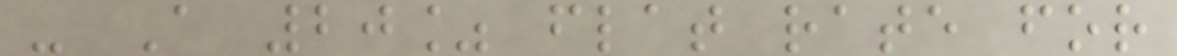- A 20% flat rate for
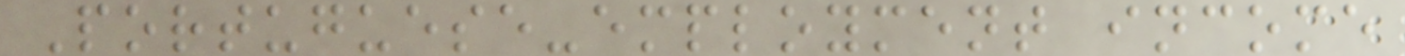Portuguese-employment income
